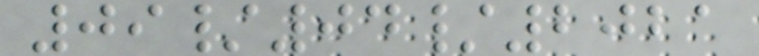09/04/2021
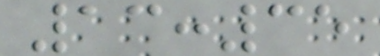13:35
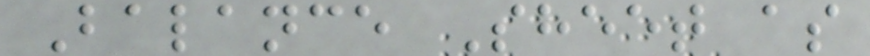Balance Sheet as
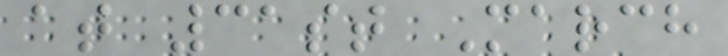at 31st March
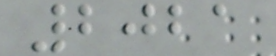2021
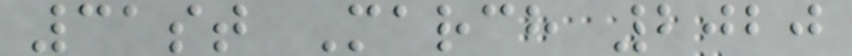31st March 2020
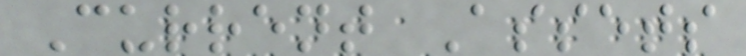Current Assets
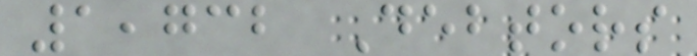1,732 Debtors
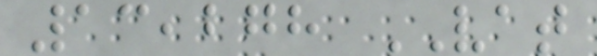13,278 VAT
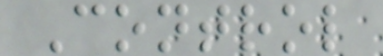Control
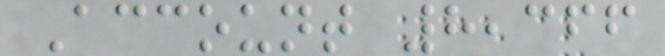Account 8,366
